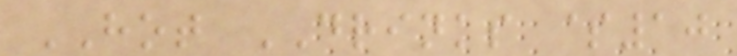HOT DRINKS $10
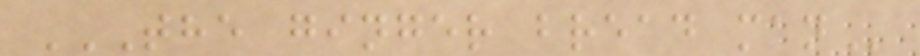THE GINGER BREAD MAN
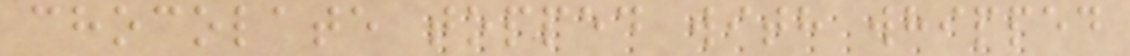chocolate topped with whipped
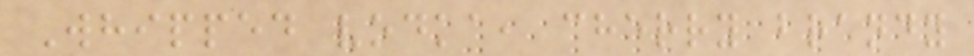Whipped vodka, cherry brandy
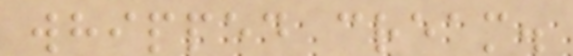whipped cream.
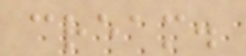cream.
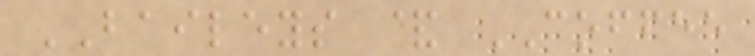BAILEYS & COFFEE
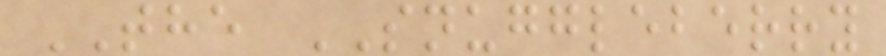THE SNUGGLEBERRY
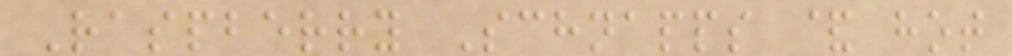Raspberry Schnapps & hot
